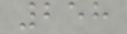258
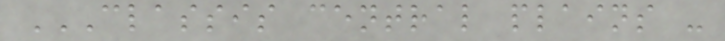CLASSIS CENTRAL PLAINS -
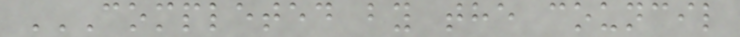COMPLETED BY THE COUNCIL
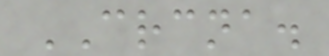CRCNA.
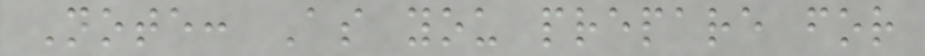Note: As you prepare for
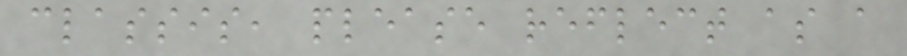classis, please reflect as a
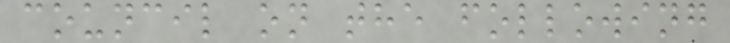council on the following
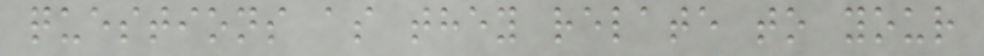questions as they relate to your
